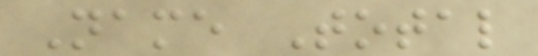Name Total
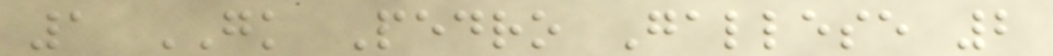1 GK Pedro Gallese 2
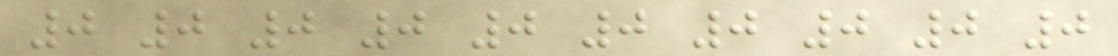0 0 0 0 0 0 0 0 0 0
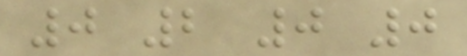0 2 0 0
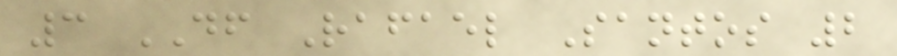3 DF Rafael Santos 2
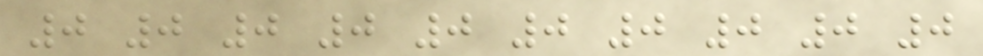0 0 0 0 0 0 0 0 0 0
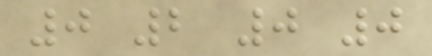0 2 0 0
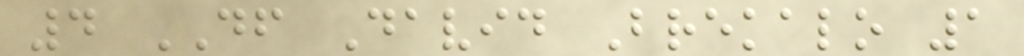4 DF David Brekalo 1
